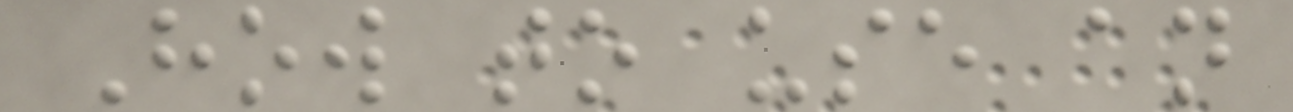How to use an
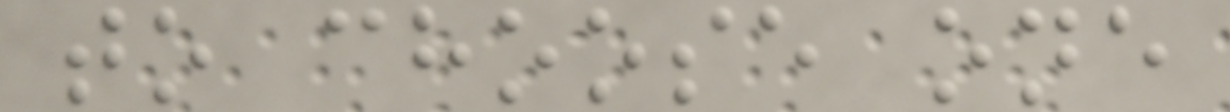to choose one
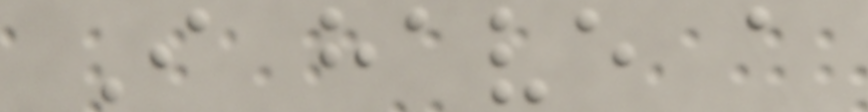I have a
